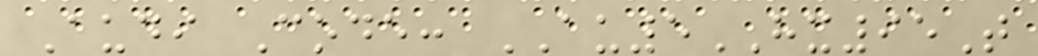Audi Code: AU5HX95T
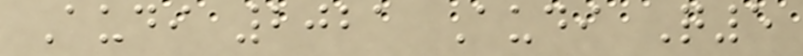Audi 2021 Audi Q5
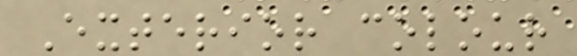Exterior colour
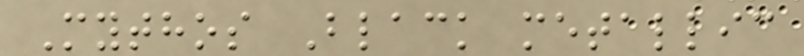Mythos Black metallic
